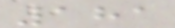181
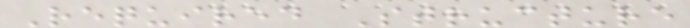Required Structure
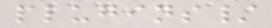plugins/
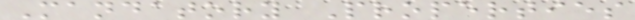Mandatory Properties
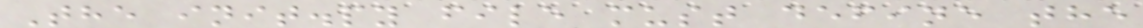The init.py file must define the
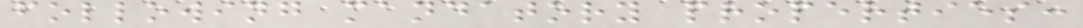following mandatory properties:
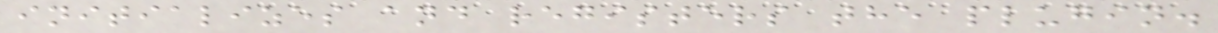initializes and registers the plugin.
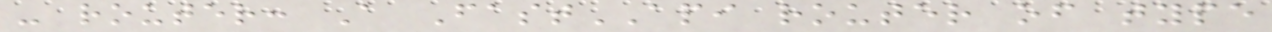- router: A FastAPI router of type
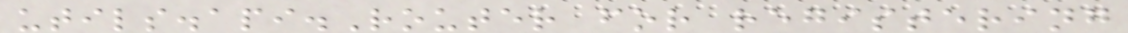utils.api.Router for registering
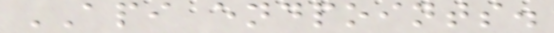API endpoints.
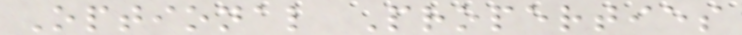Optional Properties
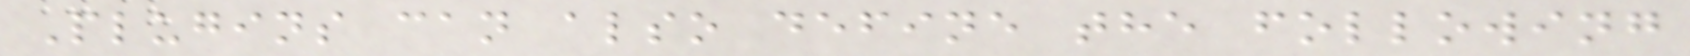Plugins can also define the following
